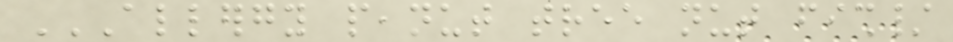ALLERGY PEANUT TREE NUT FISH/
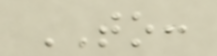TO:
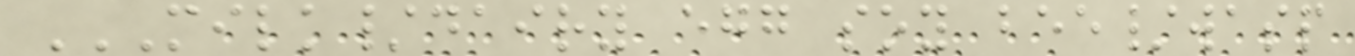MILK/DAIRY EGG SOY BEE/WASP
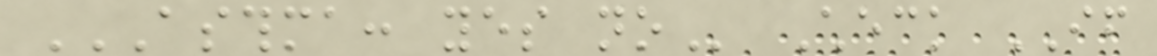ASTHMA: YES NO Check IF
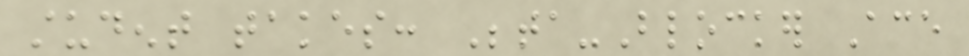student takes: Beta-Blocker Ace
